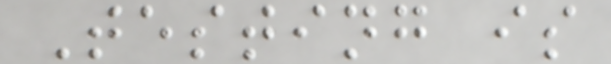Testing is
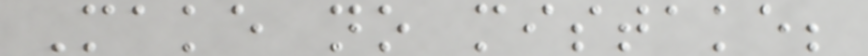Make no mistake;
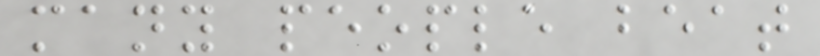many people beat
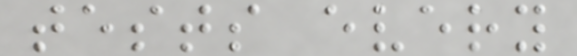tests every
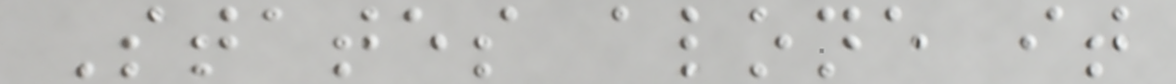States alone it
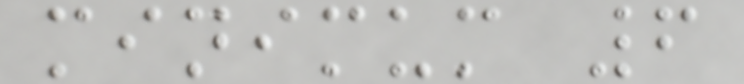minimum 6
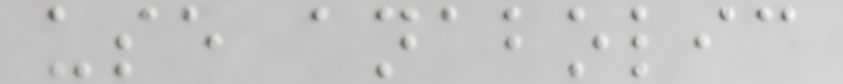use anabolic
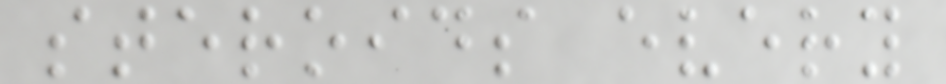steroids every
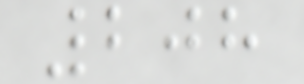208
